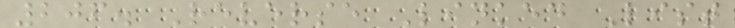206. Reverse Linked List
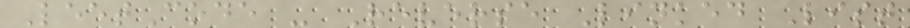LeetCode - Reverse Linked List
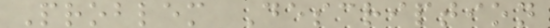Problem Description
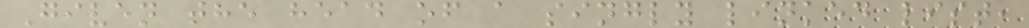Given the head of a singly linked list,
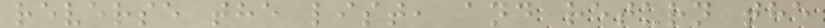reverse the list, and return the
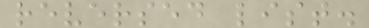reversed list.
